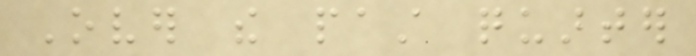Over the past quarter
